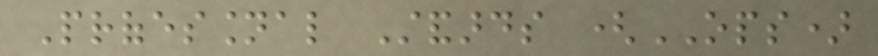Professional Standards (OPS)
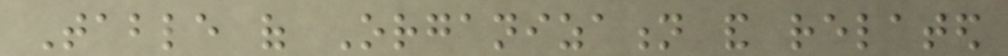Table of Organization and related
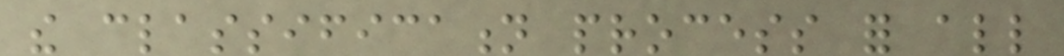the classification process for all
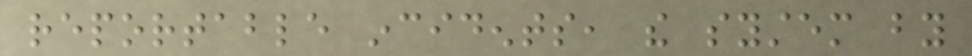reportable incidents, the system by
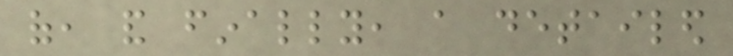of, and finally, a detailed
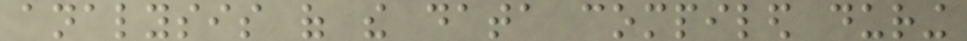analysis of the data compiled during
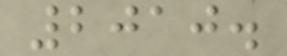2010.
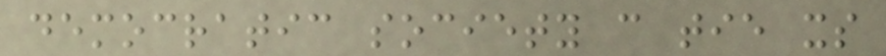democratic society can tie its
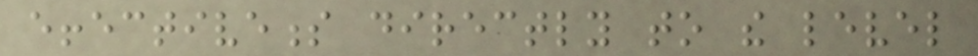effectiveness directly to the level
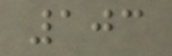103
